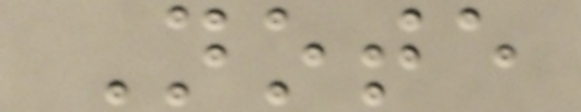Note
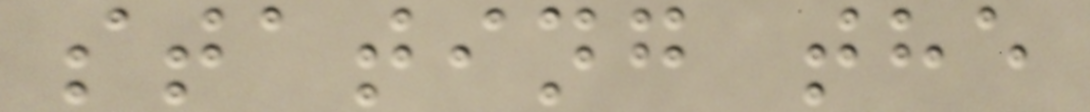stating the
